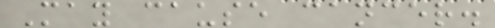May cause cancer.
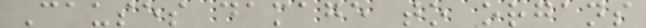Causes damage to organs
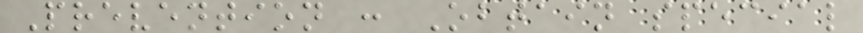Prevention : Obtain special
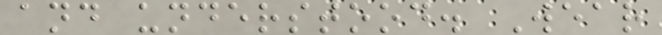and understood. Wear
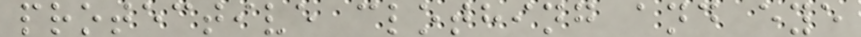protective clothing and eye
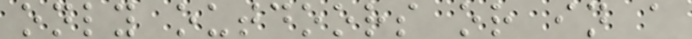only outdoors or in a
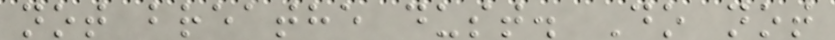not breathe dust. Do not
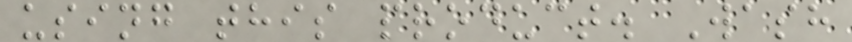using this product. Wash
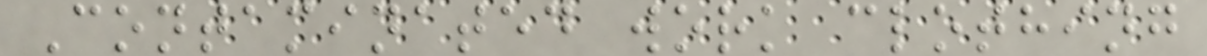Contaminated work clothing
